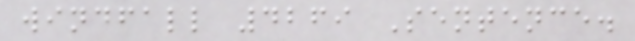windfall 4269 Sentence.
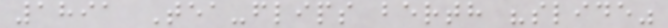1891 Tea-flips berth "slide"
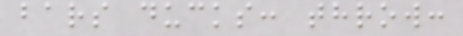bars ducks: throw:
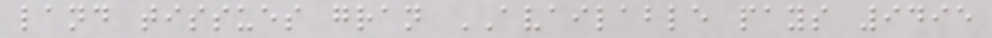land tissues gran AVAILABLE pays 9495
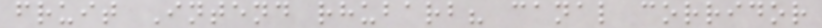fruit Intend rhubarb? canal corridor
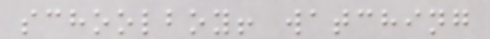schoolboy! watching
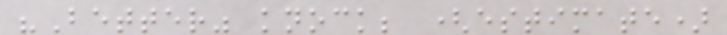"Better" knock; (estimate)
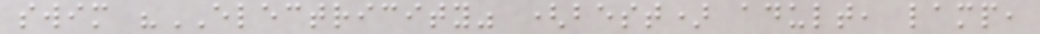swim "ELECTRICITY" (best) adult, lamp,
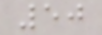50
